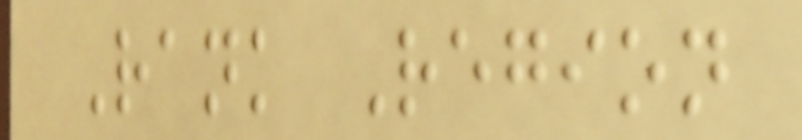Rank Region
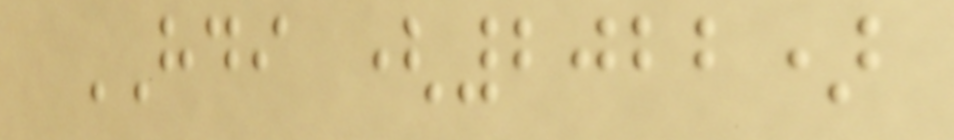HDI (2022)
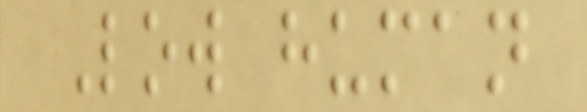Low human
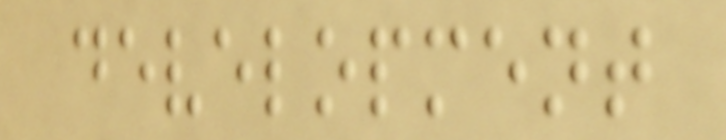development
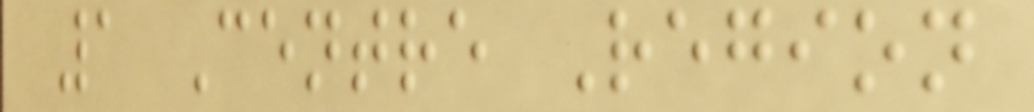1 Centre Region
